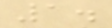1.
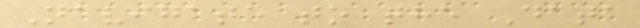Navigate to the Data
